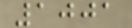1001
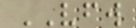VFW
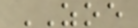ZOE
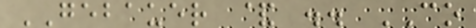GEBAUER & .. CO
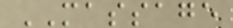MASSAGE
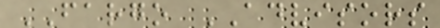FARGO ADVISORS
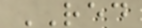RED
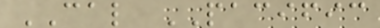CAL PACIFIC
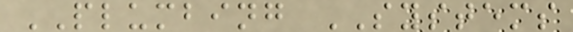PLUMBING SYSTEMS
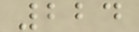224
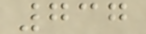737
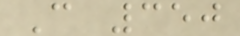C 350
